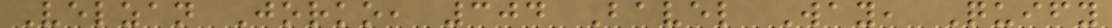Velzan Jorko, 304 Bavel Way, Quify
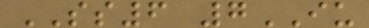SS6 7IU
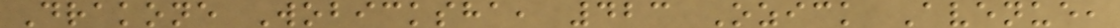Drakone Wobicksha, 423 Ozick Avenue,
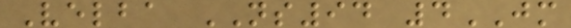Velba NS94 4JM
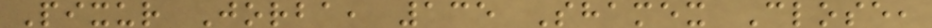Pixur Jorba, 135 Shamex Close,
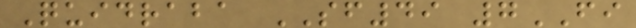Quidraba SF49 7FI
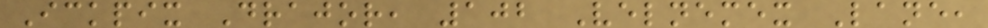Ickpix Drajor, 102 Velnemex Lane,
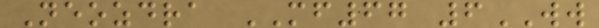Neozdra MF67 6WW
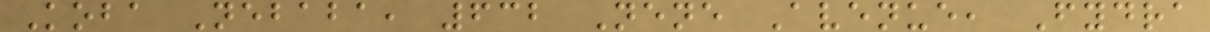Koba Nebaba, 632 Nene Avenue, Fydra
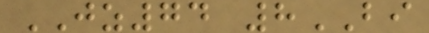JZ74 8BI
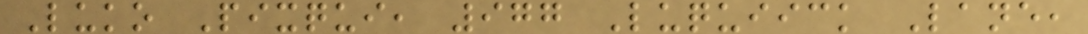Luko Pixqui, 977 Luquiick Lane,
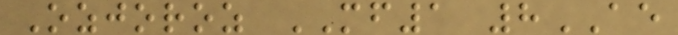Ozjoroz MF1 8AE
